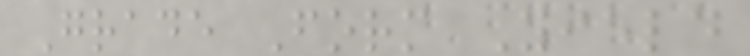Grade Form Yield
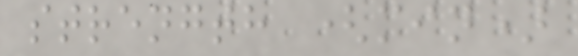strength (min)
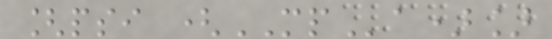[psi (MPa)]
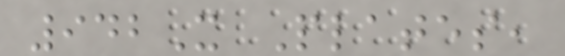942X Plates,
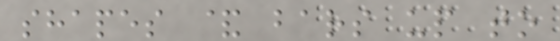shapes & bars up to
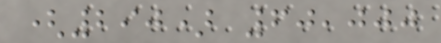(290) 60,000
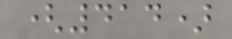(414)
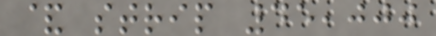& strip 45,000
